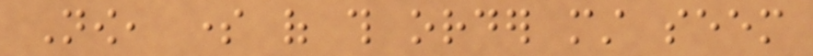Now, some of this order must seem
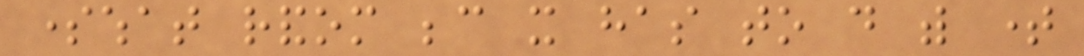somewhat random because it has to do with time
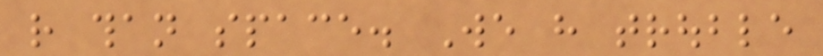rather than space. We have trouble
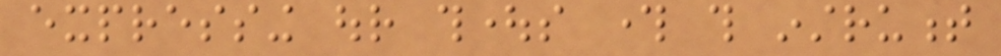expressing our thoughts through this instrument
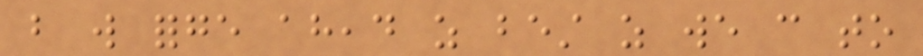but will forge ahead as best as we can to
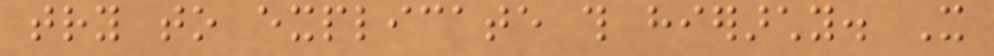try to explicate this hierarchy. It
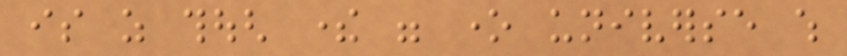is as though there were one universe which
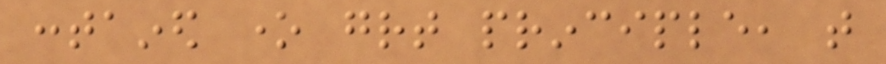contained one great principle, that
